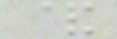&
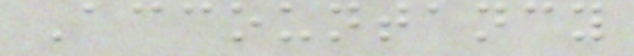Accountancy
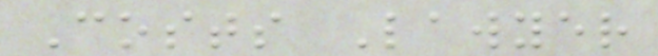Costs Lawyer
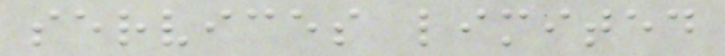services limited
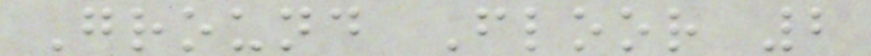Ground Floor 2
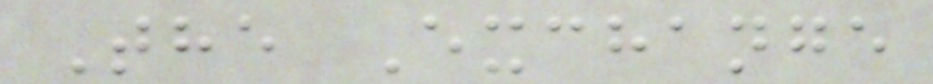The Exchange
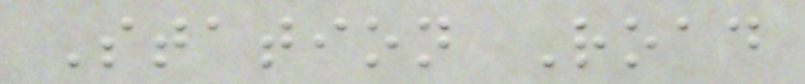Station Road
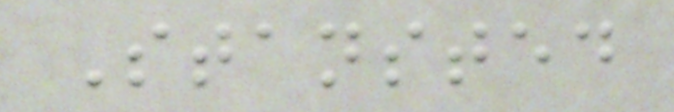Stansted
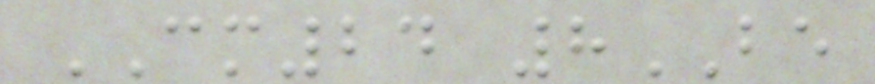CM24 8BE
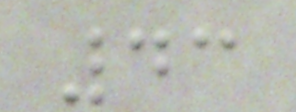43
